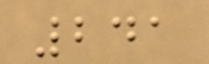241
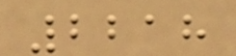2218
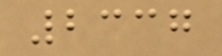2337
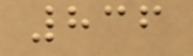836
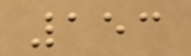153
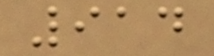914
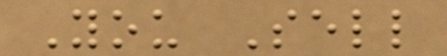You Sell
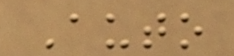Auto
